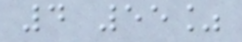4 55%
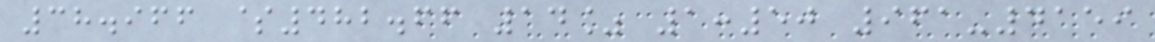38.966 $482.66 14% 1:50 961-4159
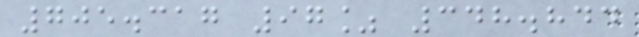705.317 97% 348.844
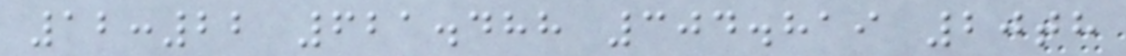12:22 621.488 304.819 20th
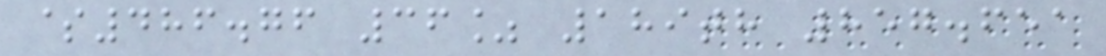$486.76 36% 189th 857.651
